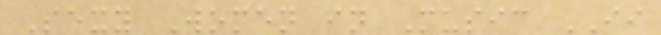Sexy Women in Music II
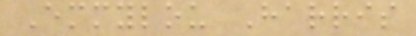Emmylou Harris
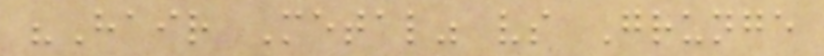"Hair Metal" vs Grunge
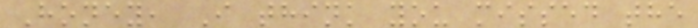Honey, I think you missed the
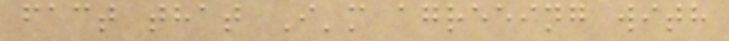fact that I'm agreeing with
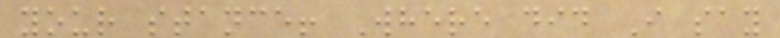your stance! Where did I say
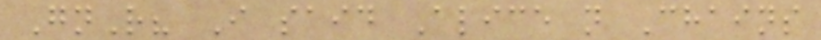GnR? I said Alice n Chains
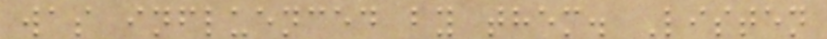was influenced by them. Listen
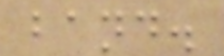band.
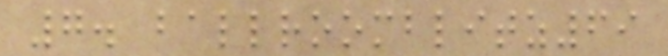7. ballroomblitz69
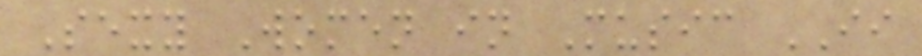Sexy Women in Music II
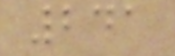241
